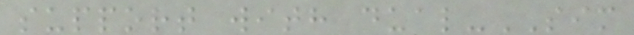support with dual-SIM
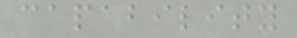capability
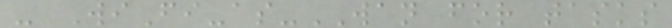- WiFi-as-WAN for tasks
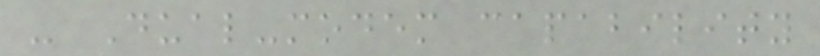- Dual-modem capability
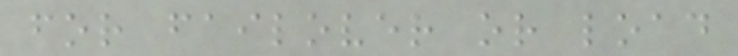for failover or load
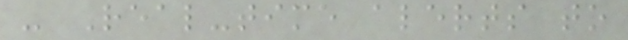- Real-time alerts to
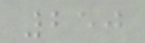250
